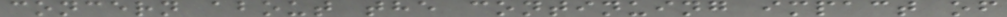concern about the continuing impact of
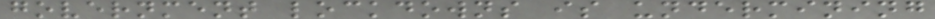government lockdowns is undermining
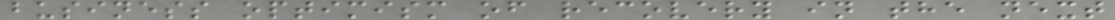business optimism of recovery in the next
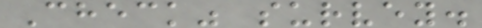Check" survey.
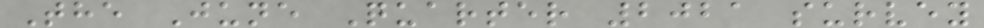The June Quarter 2021 survey
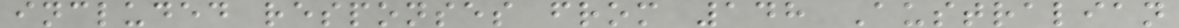included responses from 148 Australian
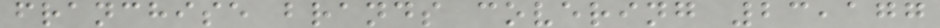franchise brands covering 23,177
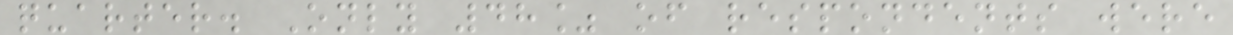quarter. Only 48% of respondents were
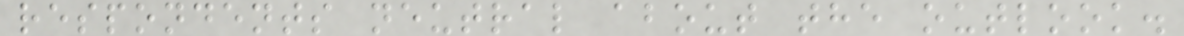respondents neutral about the outlook.
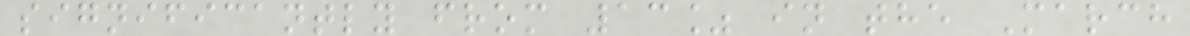significantly from 13% in the March
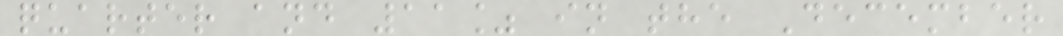quarter and 11% in the December
